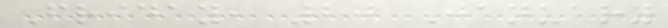Friday, 20 January
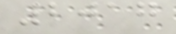2017
